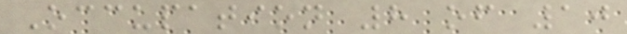Occupation 8 of 10
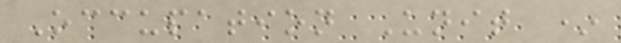Occupation Unit *
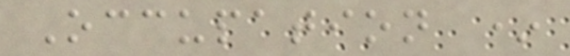Occupation *
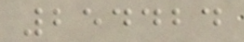254424
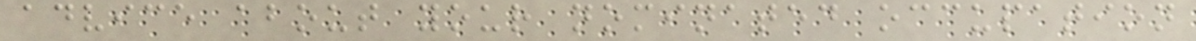advice about your nominated occupation
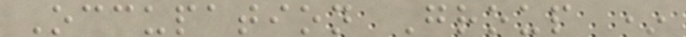Occupation Group *
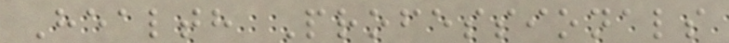Health Professionals
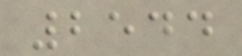2544
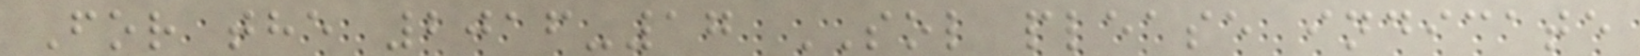For the 2016-17 SOL please indicate
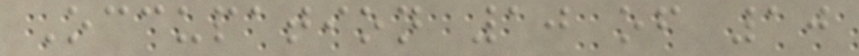Occupation 10 of 10
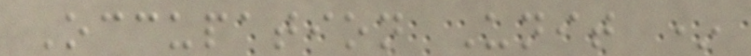Occupation Unit *
